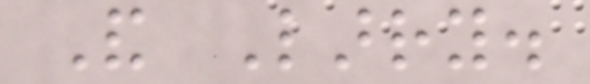And Larry.
